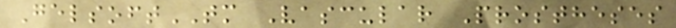GelsoftTM Vascular Prostheses
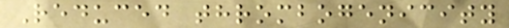Reduced thrombogenicity
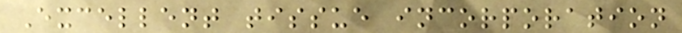Excellent tissue incorporation
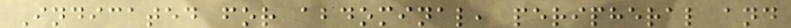Indicated for abdominal, peripheral and
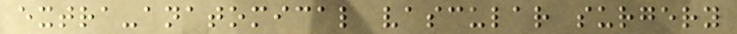extra-anatomical vascular surgery
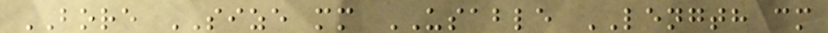BORE SIZE mm USABLE LENGTH cm
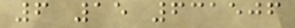6 15 631506
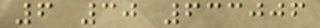6 30 633006
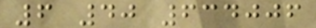6 40 634006
